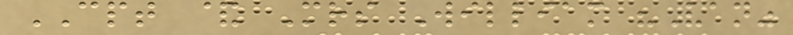CPT & Mrs William "Van"
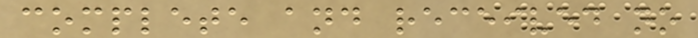complete and received no
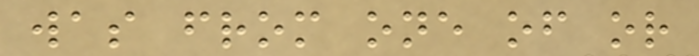was from one of or
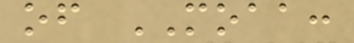of MOAA:
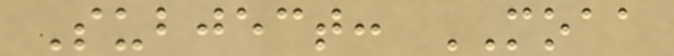Subject: MOAA
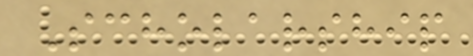Scholarship
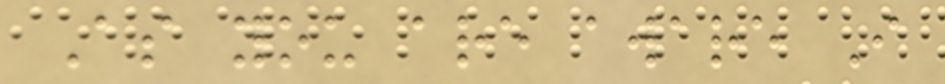As you are aware I
